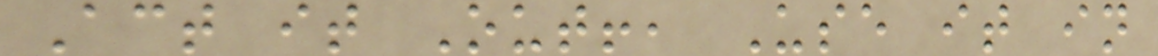Act it Out!, Use it in
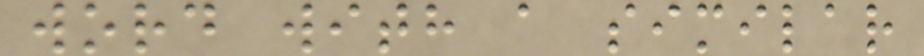word with a similar
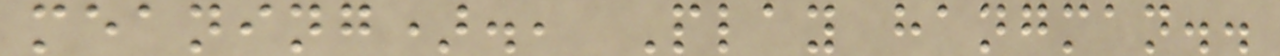meaning)., Play hangman..
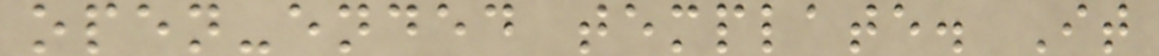open-ended template. It
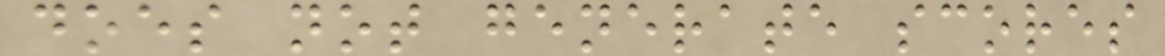does not generate scores
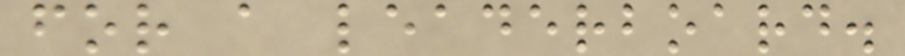for a leaderboard.
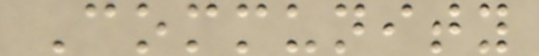Community
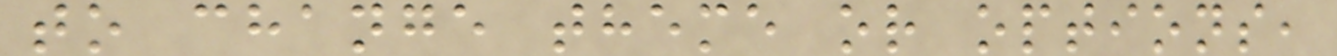to change theme or options,
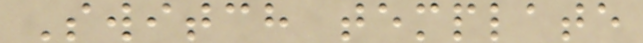Switch template
